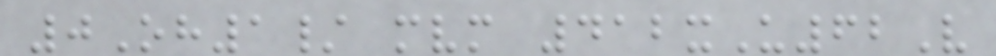0Oh1/ mvm 412xU62V
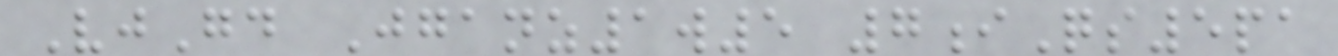VjGd Jganz1w5 7iQs5pa
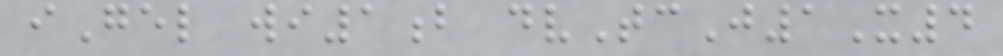iGel wi1b dvTcJ1X4
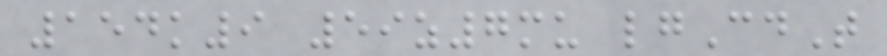154k9 59z7mu lgCdT
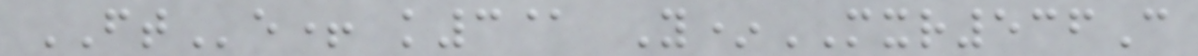FTe+ k3@ Y*MXR536C
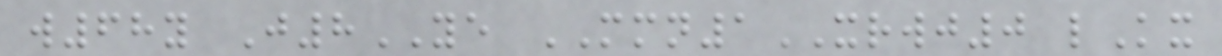w68y J8YE MMN1XRWJ0 lKx
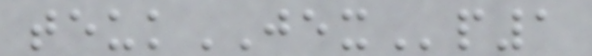teukJEXp1
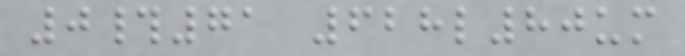0#71 628l80um
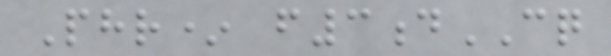Phr* f3dCQ
